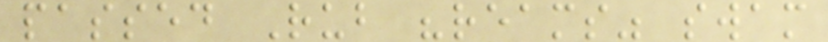passed Rub "reams" swam
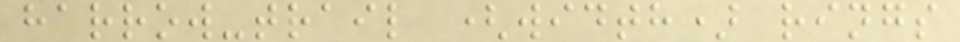harrow-trail (width) rings
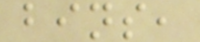bins,
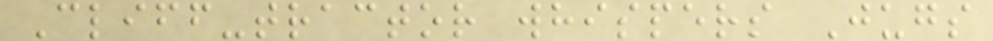Cliff-tractor whispers Jugs
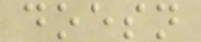doesn
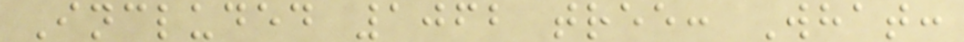Included 1062 tree: What:
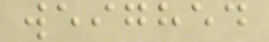weighed
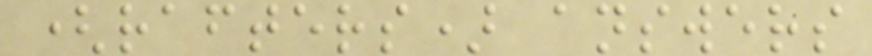(rafters) answers
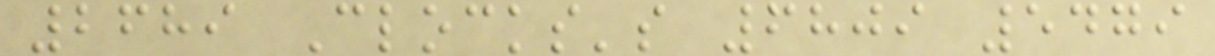2689 Clocks's 6809 5479
